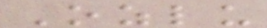Ozlu
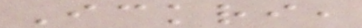Ickri,
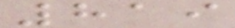819
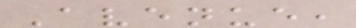Avenue,
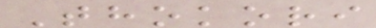Thokori
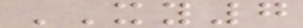XY7
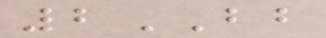2BB
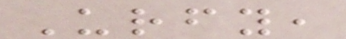Urfy,
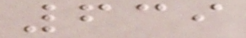639
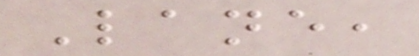Lane,
